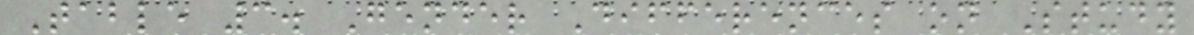Table 3. Gender Differences on Study
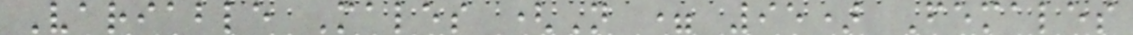Variable Males (N = 95) Females
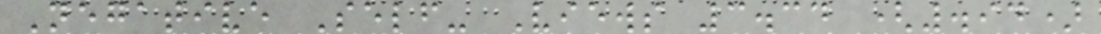Negative Self- Views 3.34 (.94)
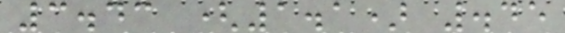3.43 (1.1) .45
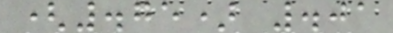(.75) .01
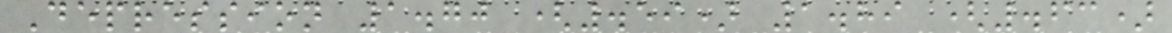Depression 1.70 (.59) 1.89 (.63)
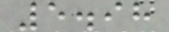5.98
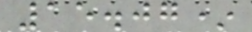15.07*
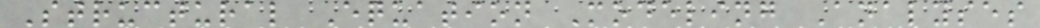Structural Equation Modeling Analyses
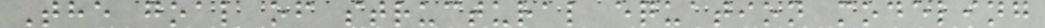The goal of structural equation modeling
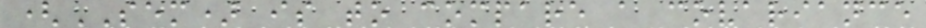(SEM) is to compare a covariance
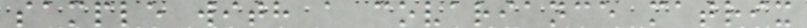sample with a covariance matrix
